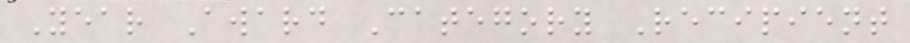Year Award Category Recipient
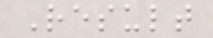Result
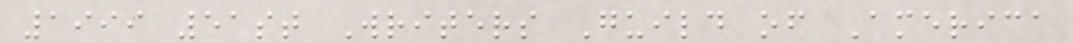1999 51st Writers Guild of America
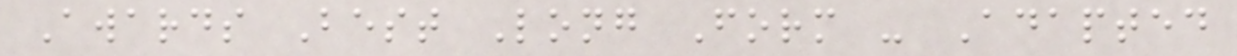Awards Best Long Form - Adapted
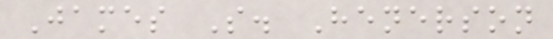James S. Henerson
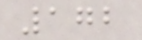172
